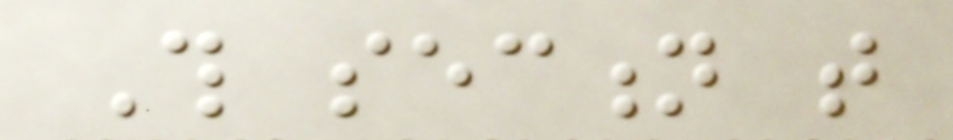This section that
